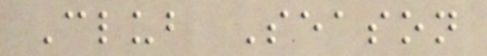Club Season
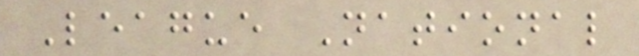League National
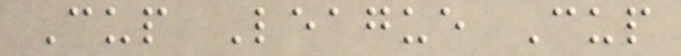Cup League Cup
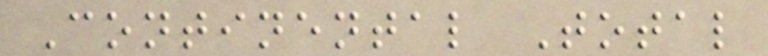Continental Total
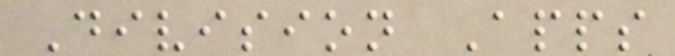Division Apps
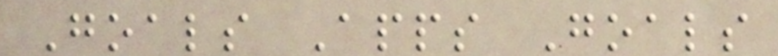Goals Apps Goals
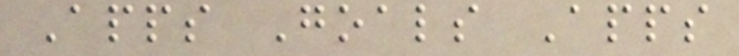Apps Goals Apps
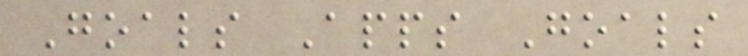Goals Apps Goals
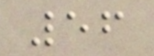56
